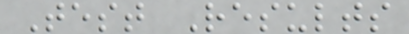Test Results
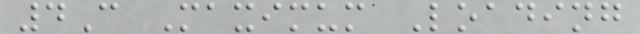4C Maximum Loading
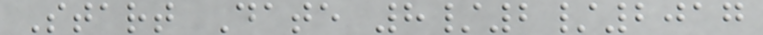Start Date 8/2/2017
